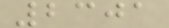2301
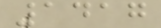1417
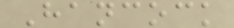Hancock
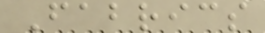Fabrics
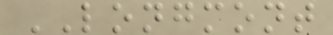LONGMONT
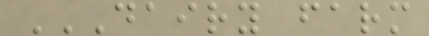DAIRY FARM
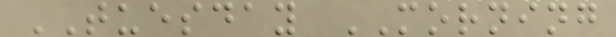TUESDAY MORNING
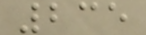235
